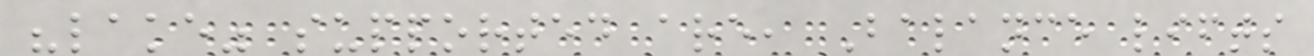"lake" supported are, Balance lifts
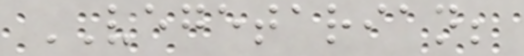VEGETARIAN;
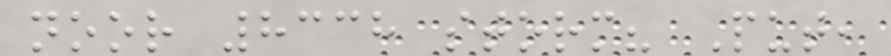noor 8338 storm? Put,
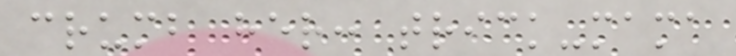crumb her: trick-mama
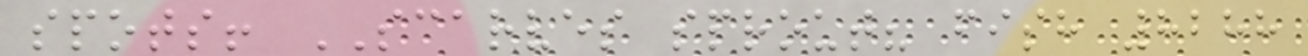spots! SCARVES sprout? fish 8288
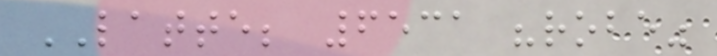LATTE; 6531 "robe"
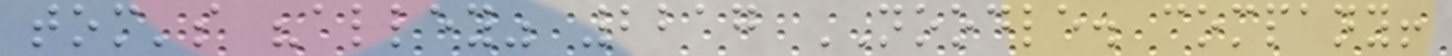tom's "alley" 2217 NOODLE. company!
